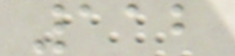112
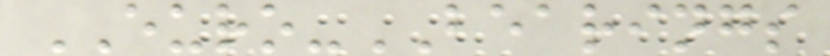EURO-BEARINGS
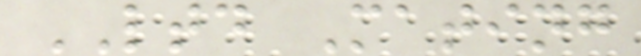LTD Mating
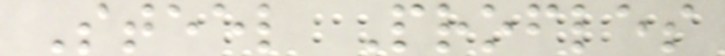Steel Profles
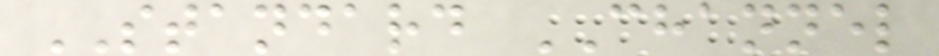STANDARD CHANNEL
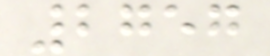2757
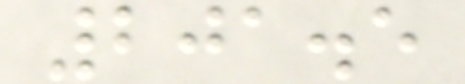201.5
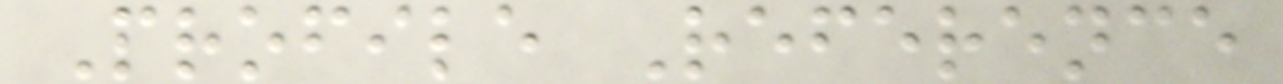Profile Reference
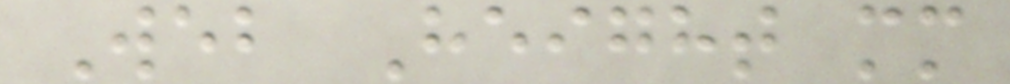Web Height mm
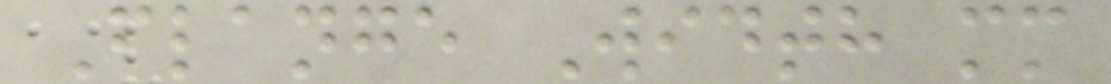Flange Width mm
